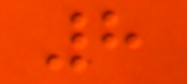8
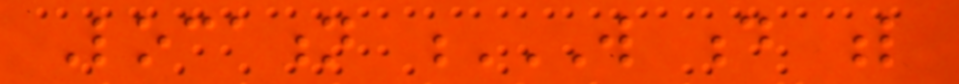Location W D L
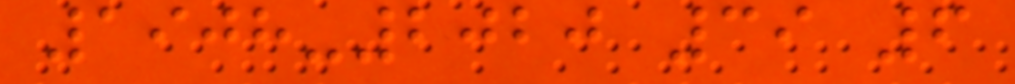1908-2020 39 6
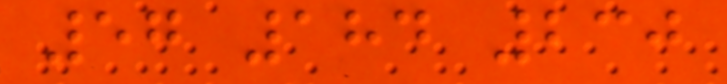57 184 230
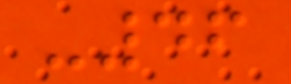-46
